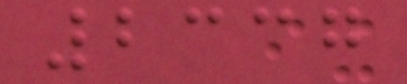2337
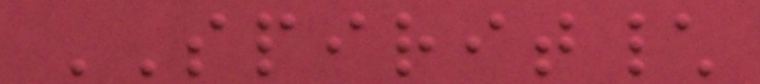SPIRIT\
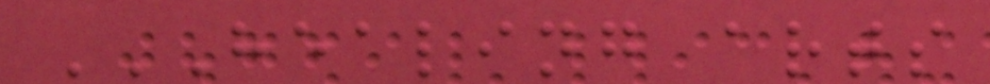HEALING ARTS
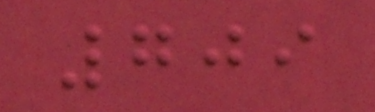709
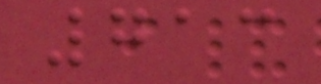713
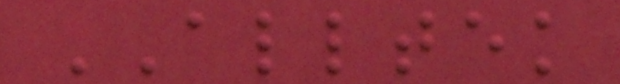ALLTEK
